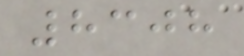8308
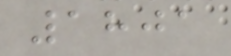1801
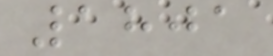1801
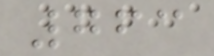763
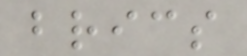brics
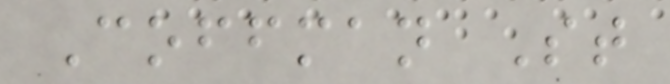Coffman St
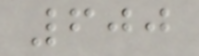600
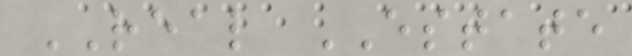REAL ESTATE
